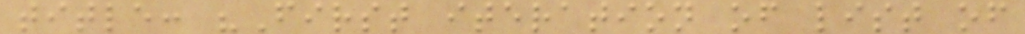title: "First iteration of list of
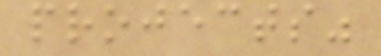projects"
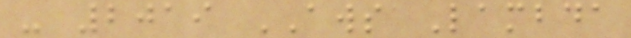- 2019 AWS Lambda
